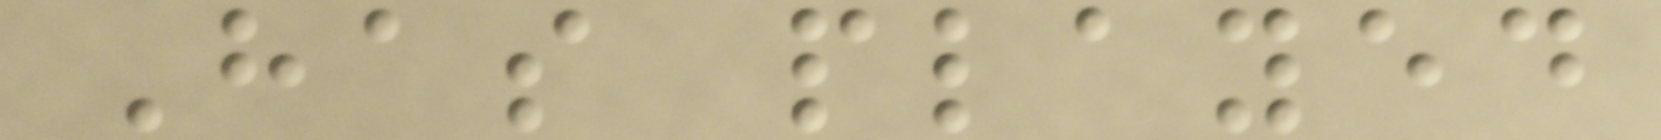Has played
